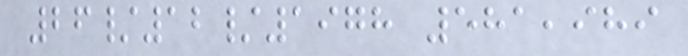26/12/1978 581,989
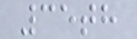35th
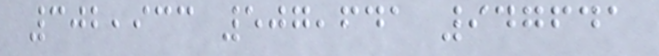302,933 507,641 947641
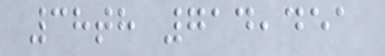38th 714,451
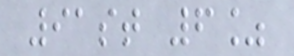91st 6%
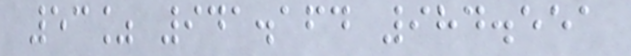53% 941.164 984.551
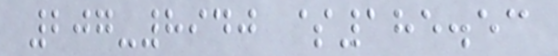207-8940 $185.53
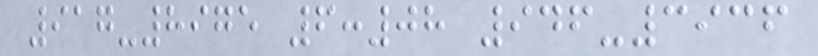917-8975 6:08 946-3936
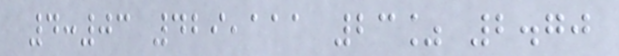4:03 429,111 23% 2.70
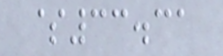$33.31
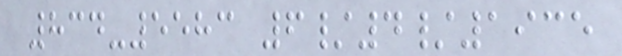834-5583 6/4/1935
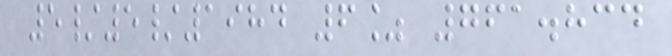5/5/1984 6% 761.834
